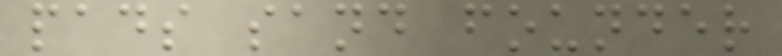pads sand founder
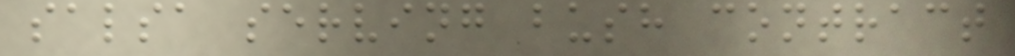salsa serving bush contract
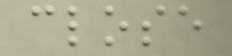close
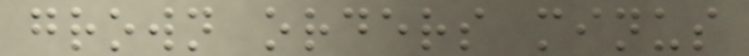grown orders minus
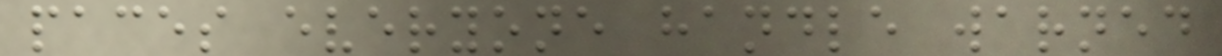paces everyone handle warned
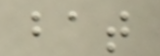bat
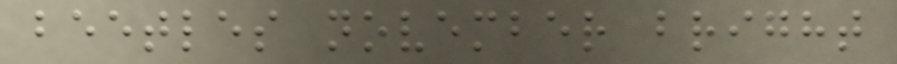beetles november bright
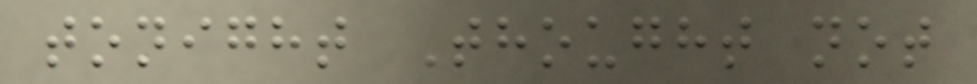tonight Thought not
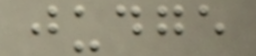judge
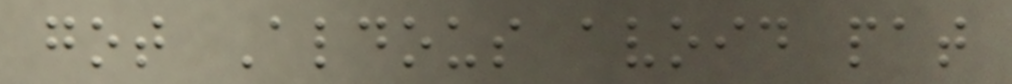got Aldous avoid pat
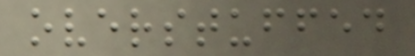overstuffed
